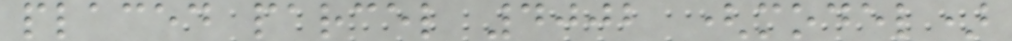placed parcel 4002 (model)
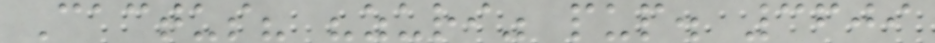Cactus? "zuri" pup. 3609
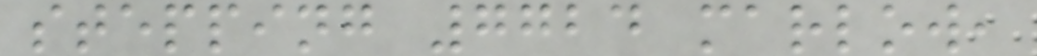stepping 7724 marlow,
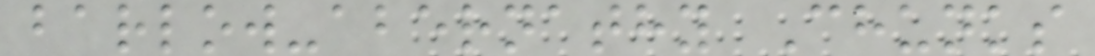barlow-abernathy Chunks
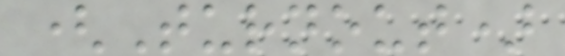(Turnout)
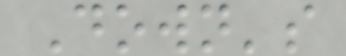Down's
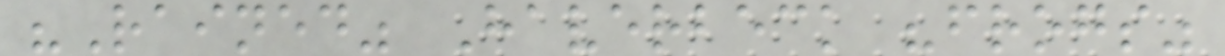"Rained" Haverbeck "frogs"
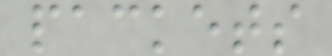packets
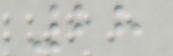28
